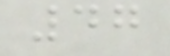47
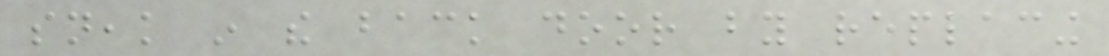sneak in the back door by replacing
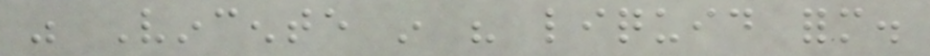was Vincente in his liquid form.
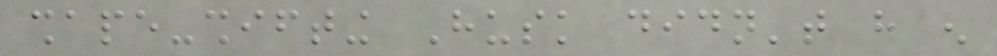shape-shifting Husk didn't have enough
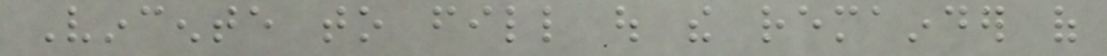Vincente to fill out the remainder of
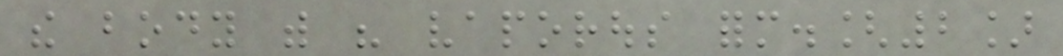the body with his vaporous form.[2]
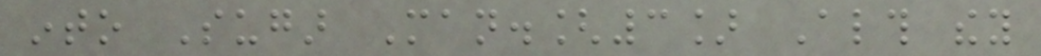into Sugar Man.[3] Although they
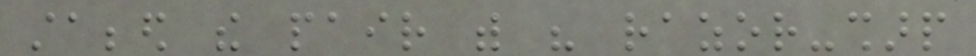stabbed the pair with his razor-sharp
